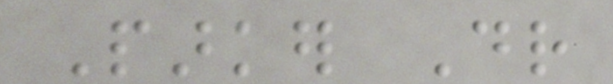Parker Dr
